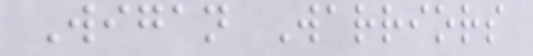Wigan Warriors
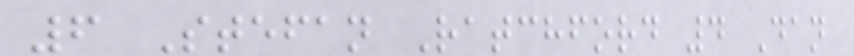6 Stefan Ratchford 4 Dan
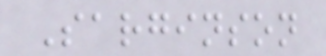Sarginson
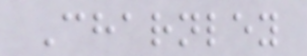Charnley
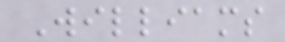Williams
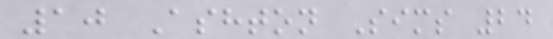10 Ashton Sims 24
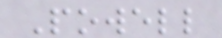Powell
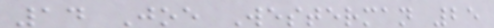14 Joe Westerman 25
